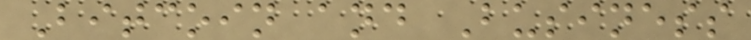Bitcoin and Business
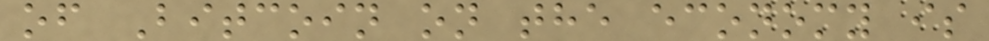of Bitcoin on the economy is
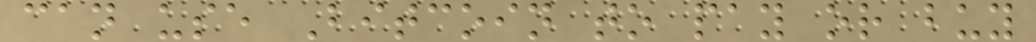can use Bitcoin to pay or buy
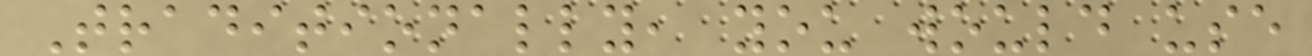Traditionally, you would use
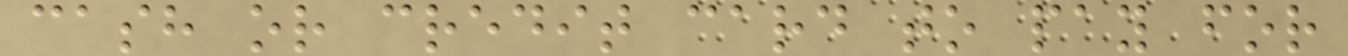cash or credit card to pay for
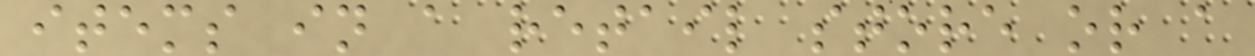items in a retail store or a
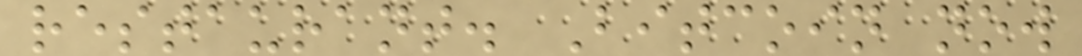restaurant. Bitcoin now
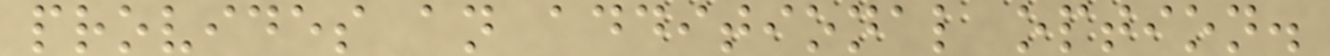provides an additional option.
